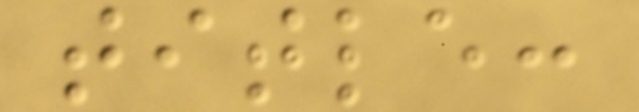title:
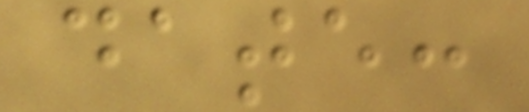date:
